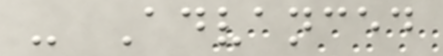- Advanced
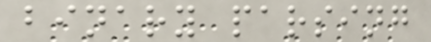binary parsing
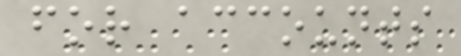for accounts
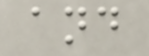and
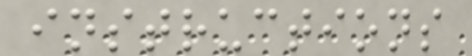instructions
